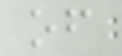of
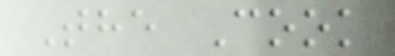The Cook
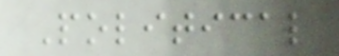Political
